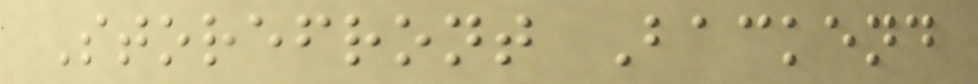Storefront Backend
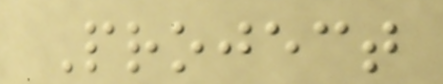Project
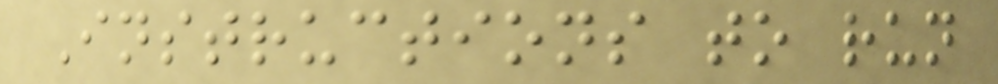Instructions to run
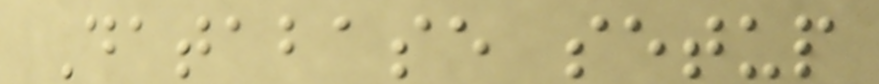Database setup
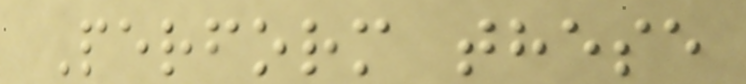Perform these
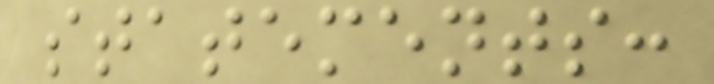statements:
